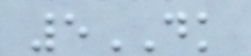5DK
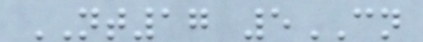NT17 5CN
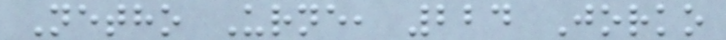Netho Urne, 224 Jorko
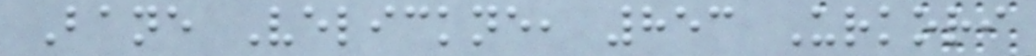Bane Velickne, 853 Urkori
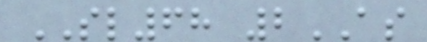SL68 2AS
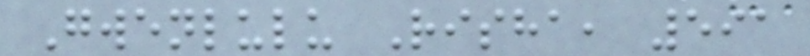Gwenlulu Risha, 591
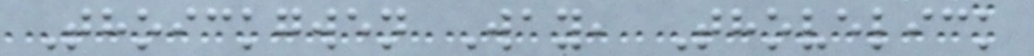Thoickgwen Way, Thovelick
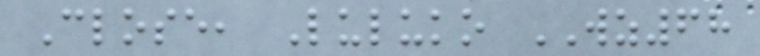Close, Luluko WZ68
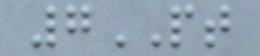7PT
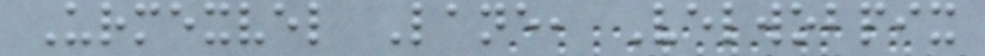Urmexvel Lane, Velwobpix
